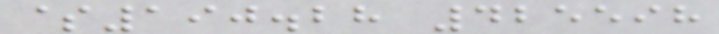$190.28 425598
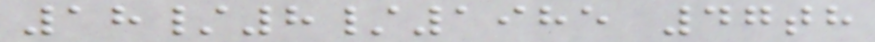18/8/1985 47th
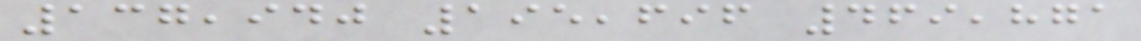137,940 195,696 469,871
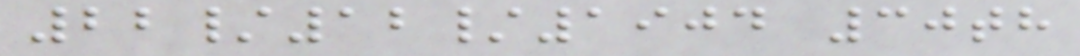22/12/1904 30th
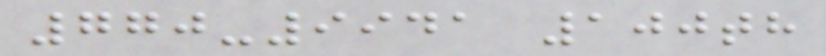770-9941 100th
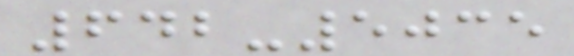642-5035
